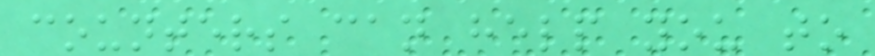counters can help you to
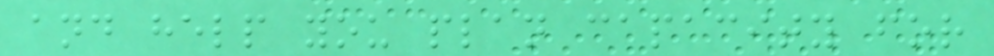and help you plan capacity for
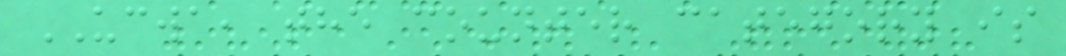UCWA, the counter category is
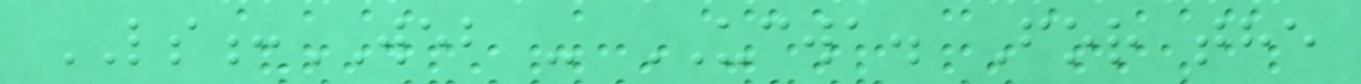LS:WEB - UCWA. For the
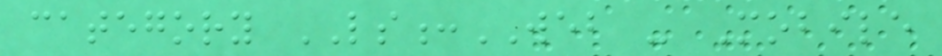category LS:WEB - Mobile
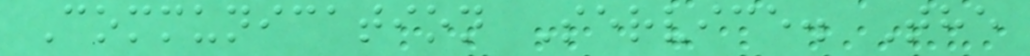Communication Service. The
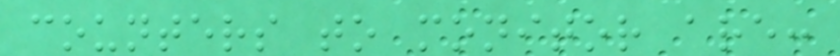counters to monitor are:
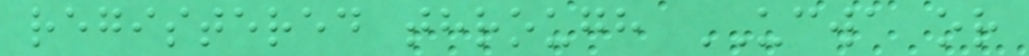registered through UCWA or
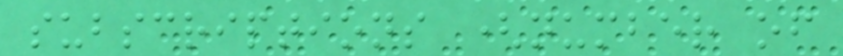subscriptions (number of
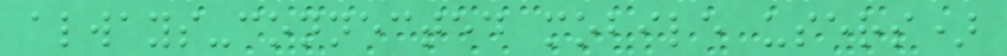always-connected mobile users)
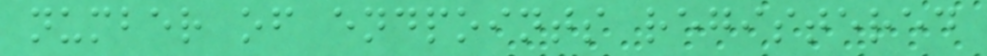number of endpoints registered
